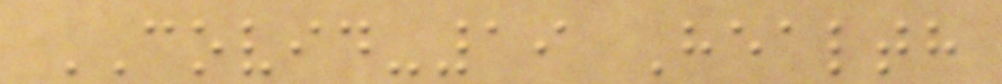COVID-19 Health
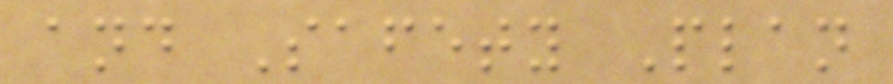and Safety Plan
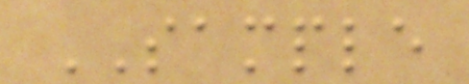SAMPLE
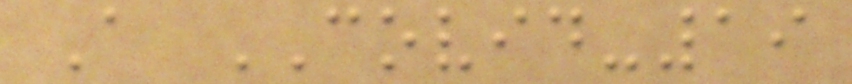A COVID-19
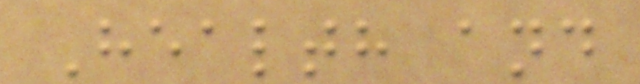Health and
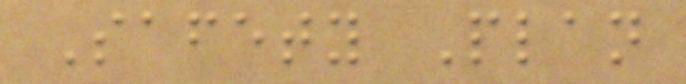Safety Plan
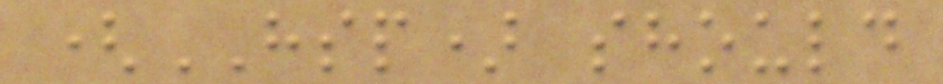(HSP) should
